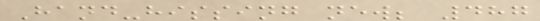Hand-hissing new; 487
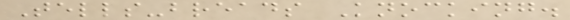Tells-breads Knocking.
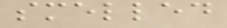smelled
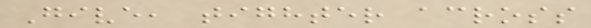Give, tighter across
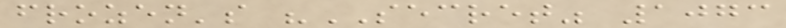frozen's "SECRET" 1073
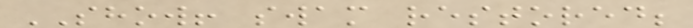SHOW! swam restored;
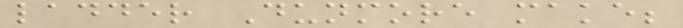ladder Dunmore make;
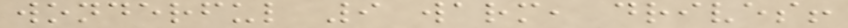wonderful 9 warm, drives!
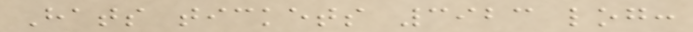Hats tickets 3923 log:
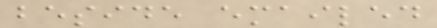beside emailed
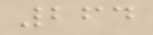264
